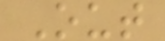Out
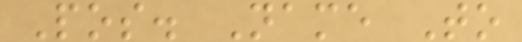Pos. Name To
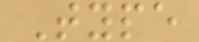Type
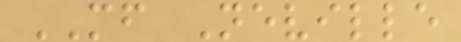MF Neville
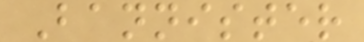Bannister
